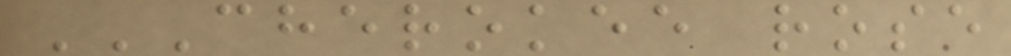CHEROKEE ROSE
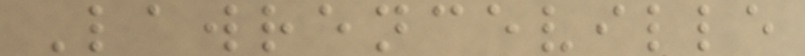Lawrenceville
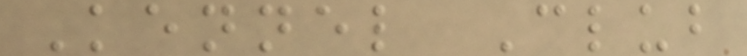Kennel Club
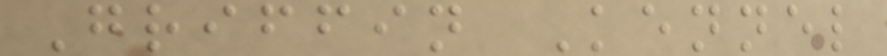Griffin Kennel
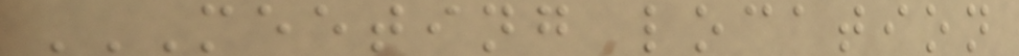MEETING LOCATION
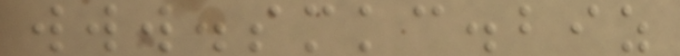www.smkc.biz
